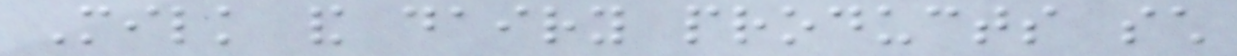Milk and dairy products such
